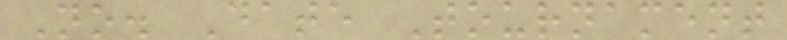No. Date Tournament
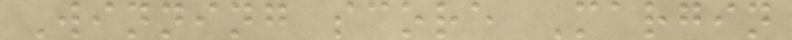Winning score Margin
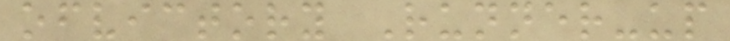ofvictory Runner-up
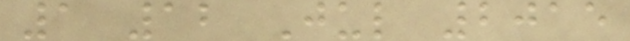1 12 Jul 2015
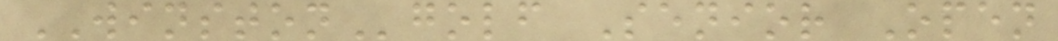WINSTONgolf Senior Open
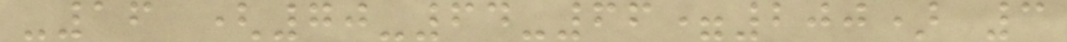-16 (70-64-66=200) 3
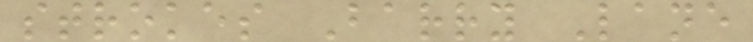strokes Barry Lane
